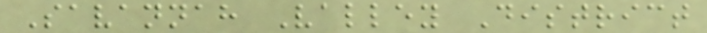Savannah Valley District
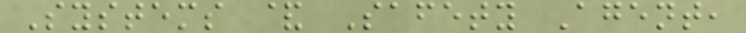Systems & Safety Agent,
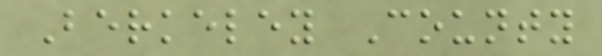Berkeley County
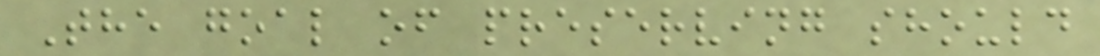The goal of preserving should
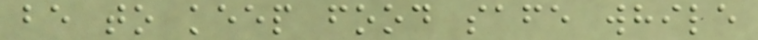be to keep food safe while
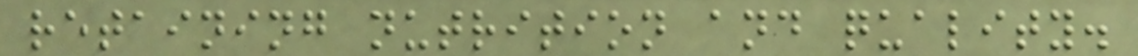retaining nutrition and quality.
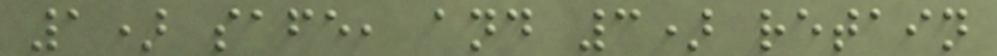1) safe, and 3) retain
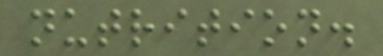nutrition.
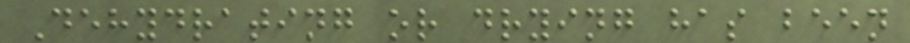Dehydrating or drying has been
